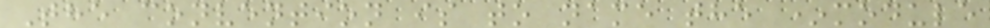The convention is to name the *module
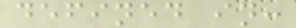defined in:
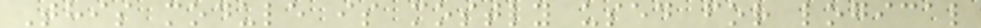This module is mostly used for logical
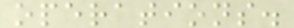operations.
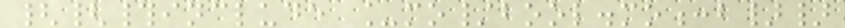{{#include _mo/bool.mo:b}}
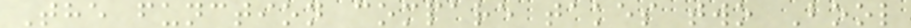The function compare takes two Bool
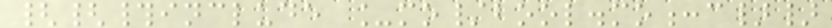{{#include _mo/bool.mo:c}}
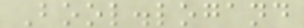Bool.logand
